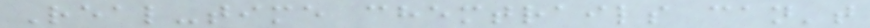Real-time chemtrails can't
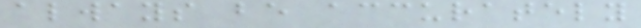always be accurately
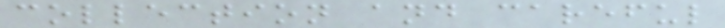collection and careful
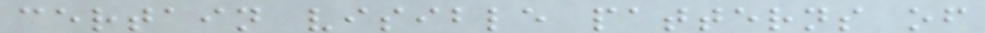certain visible patterns of
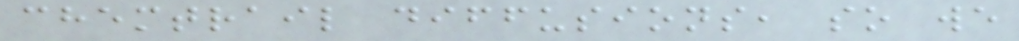chemtrail diffusions, so we
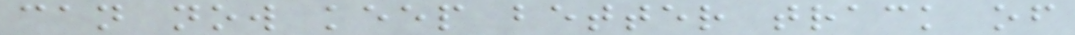can now keep better track of
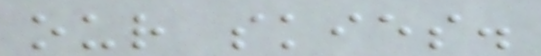our skies.
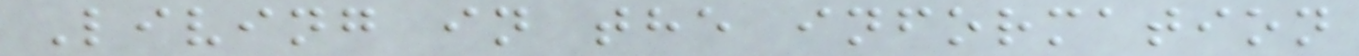Living in the information
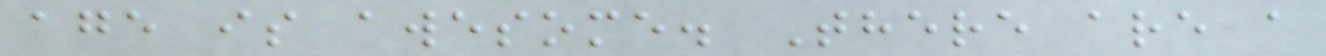age is awesome. There are a
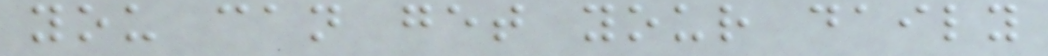you can get your daily
